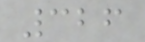326
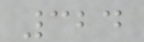324
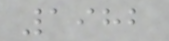1982
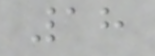18
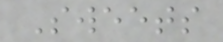Sweets
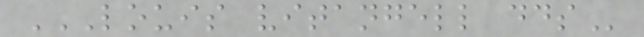LOUIS VITANGELL DDS
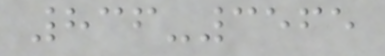836-3565
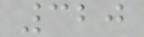320
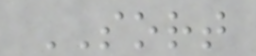SORT
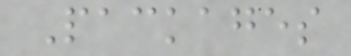Packages
